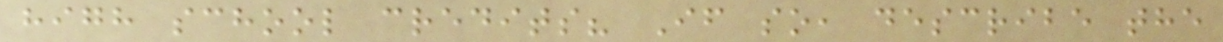high school credits? If so, describe the
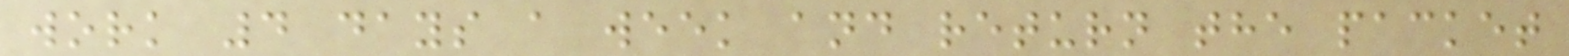work 4 days a week and return the packet
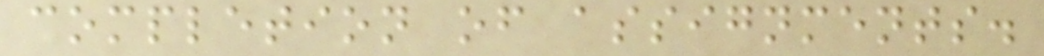completion of assignments.
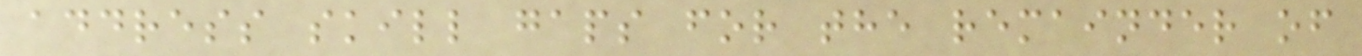address skill gaps for the remainder of
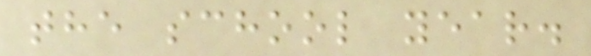the school year.
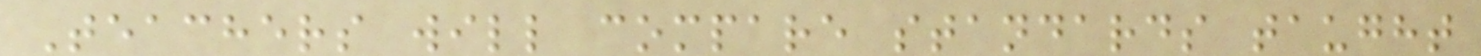Teachers will compare standards taught
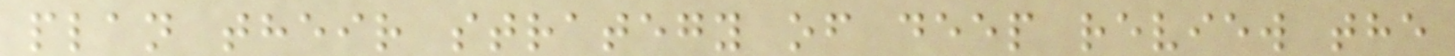plan their strategy of deep review the
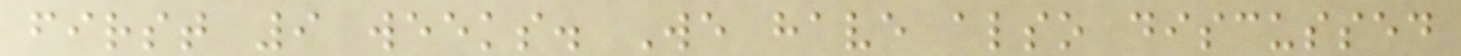first 9 weeks. We have also discussed
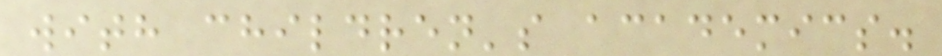with children's academics.
